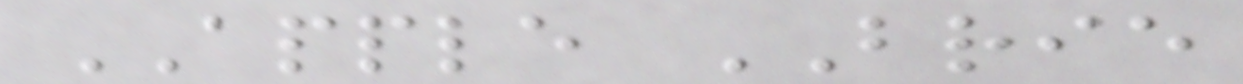APPLE BRIE
